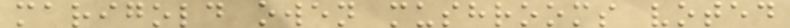marigold owen mushrooms voted
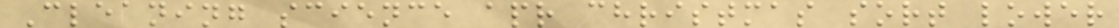Cleaning science apr christmas sort lower
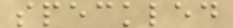speckled
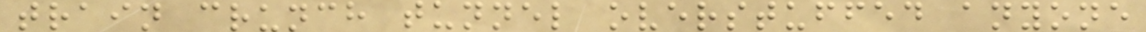train crunch tunnel overstuffed anyone
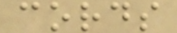cords
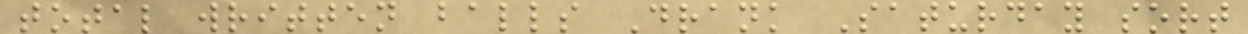total written balls Drank Saturday sort
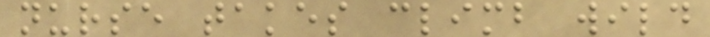nurse takes climb wild
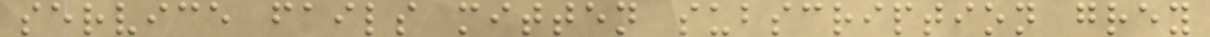service fails mitten subscription grey
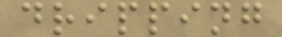dripping
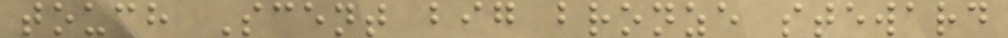touch Scent big bronze steward
